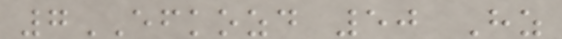7EFKOZD 50 Hz
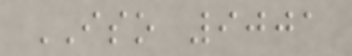ISO 9001
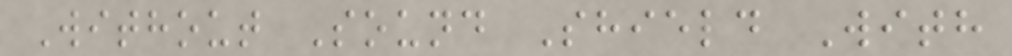Without Sound Shield With
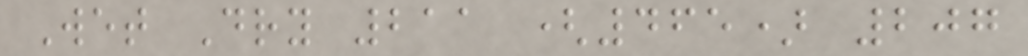Wet Dry 211 (465) 207
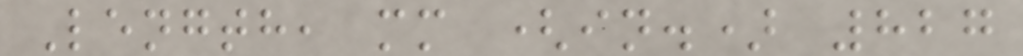Length, mm (in.) 827
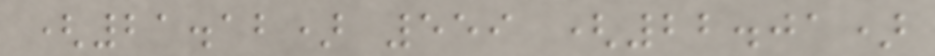(21.12) 559 (22.01)
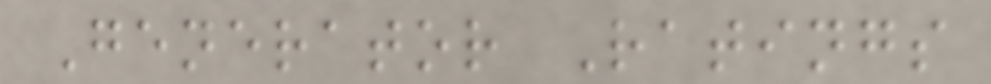Generator Ratings
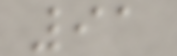91
